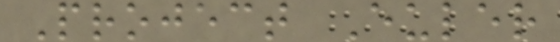Project Euler
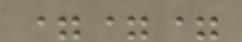===
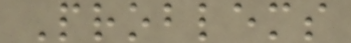Problems
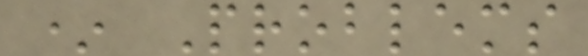* Problems
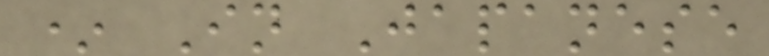* In Japanese
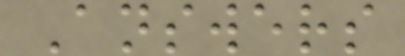Answers
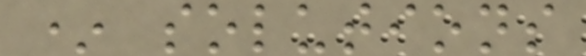* solutions
